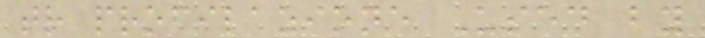tr profilazione Used by
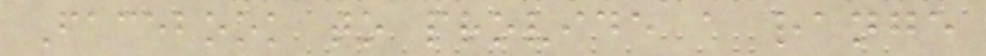Facebook to provide a range
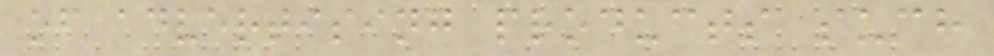of advertising products such
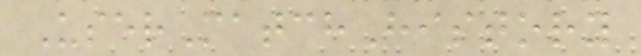UserMatchHistory
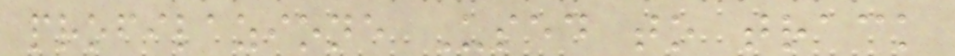profilazione Used to track
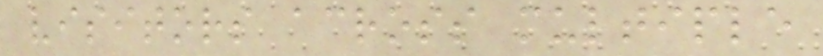visitors across multiple
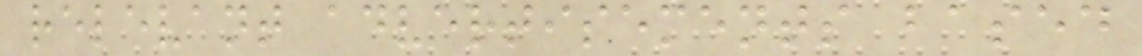relevant advertisements based
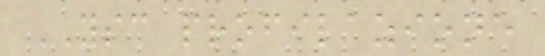YSC profilazione
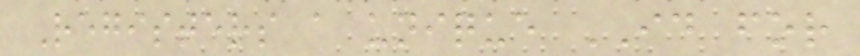Registers a unique ID for
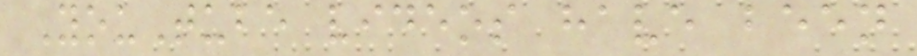YouTube videos have been
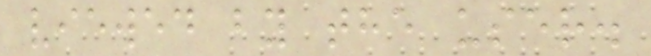viewed by the user.
